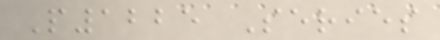P1225 Series
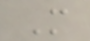M
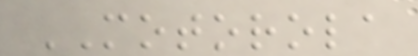MOTOROLA
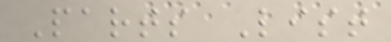Parts List
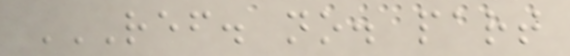REF. NO. PART
